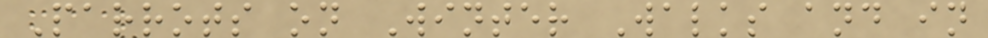Parrots on Winter Walks and in
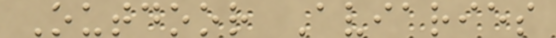Outdoor Aviaries
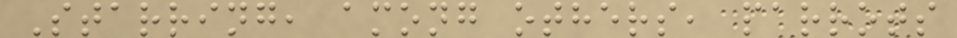Starring, among others, parrots
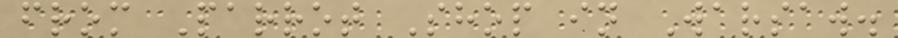from Parrot Shop in Warsaw.
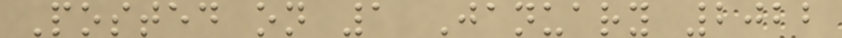Posted on 1 January 2022
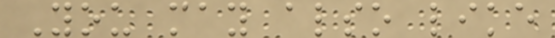You may also like
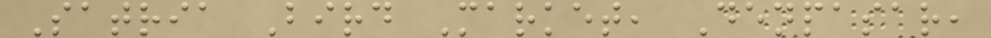Satria Bird Market, Denpasar,
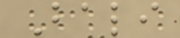Bali
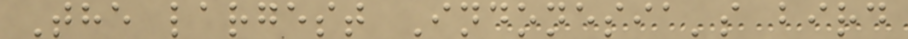The largest Indonesia's bird
